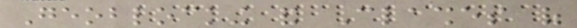Geoblocking and Clashes of
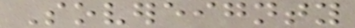Sovereignty
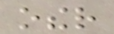other
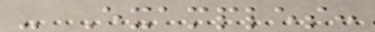- Examples:
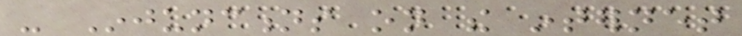- Injunctions on the internet
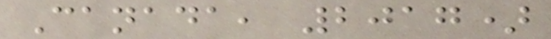Canada, 2017)
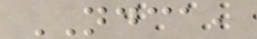NDCA,
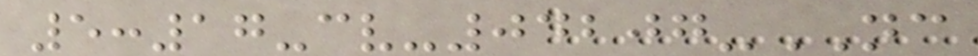5:17-cv-04207-NC
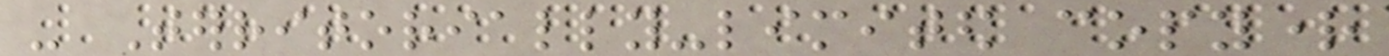- Territorially-limited copyright
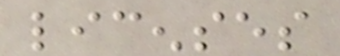licenses
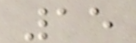15
